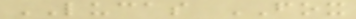LUCAS FOX
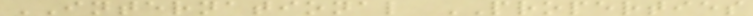INTERNATIONAL PROPERTIES
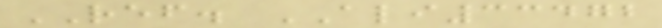REF. ALI33472
